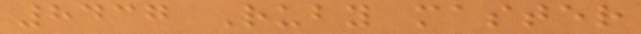8437 Ruby master
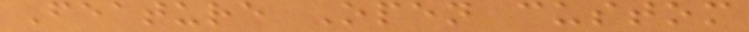Feature Open custom
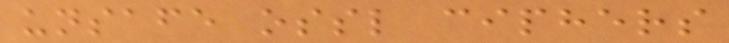unsafe ossl ciphers
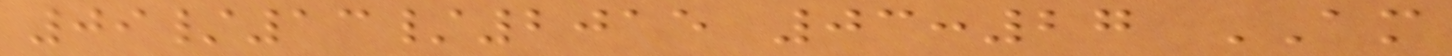09/13/2015 03:27 AM
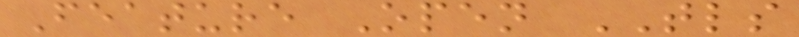Feature Open TLS
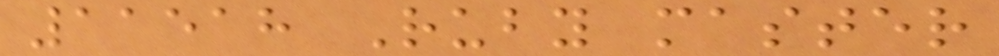11518 Ruby master
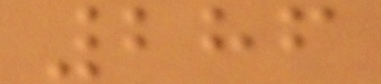286
